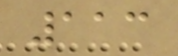113
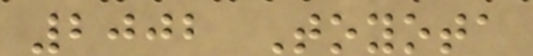2002 Toyota
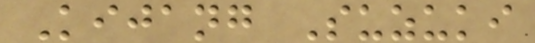Kijang Suzuki
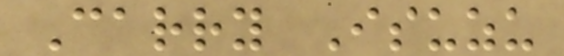Carry Isuzu
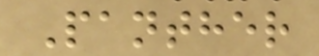Panther
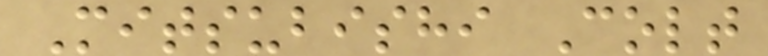Mitsubishi Colt
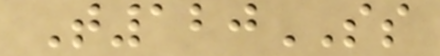T120SS
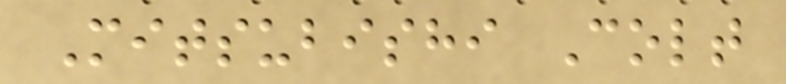Mitsubishi Colt
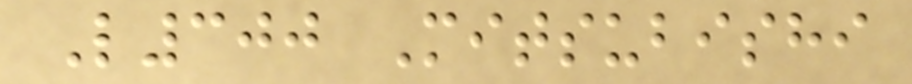L300 Mitsubishi
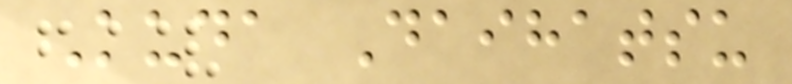Kuda Daihatsu
